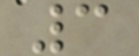3
